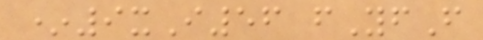*9xI56 fYfF
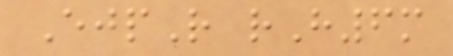EjpR rH6m
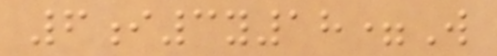6i3y18=W
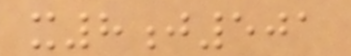x8j501
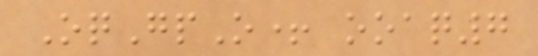OqGpO+ ooaq7
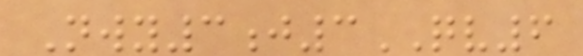Nwy3j3QV6
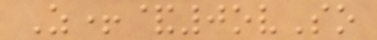Z+&0ovSo
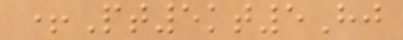+Pt5kt5Hj
